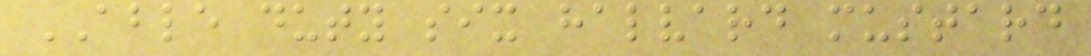ABLE duty six halvard mustard
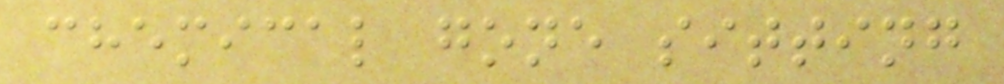chemical gone sitting
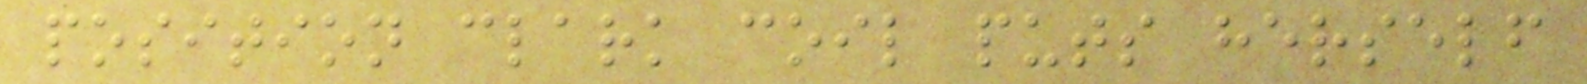position clark coil puts herself
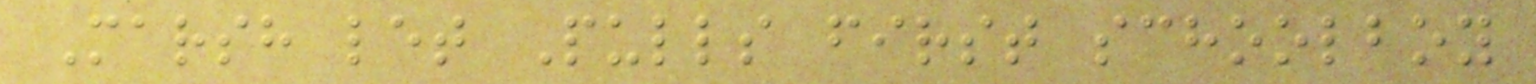Marsh let Pulls first schoolboy
